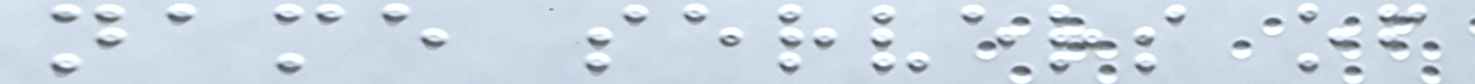name servers of
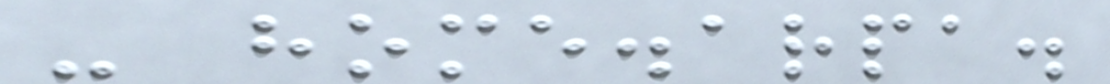- home.arpa.
